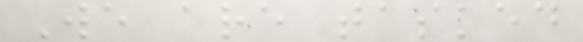We are tasked
